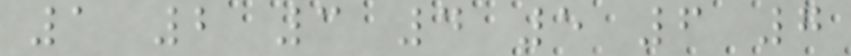1 2 3 4 5 6 7
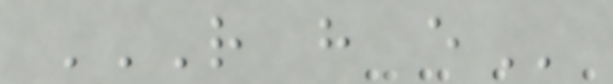R H E
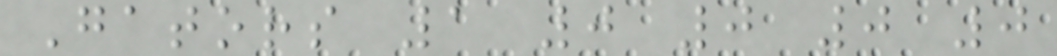Gators 1 0 0 0 0
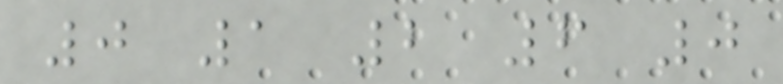0 1 2 6 0
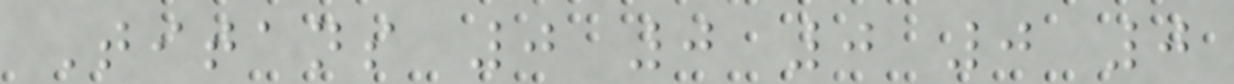Titans 0 0 0 0 0
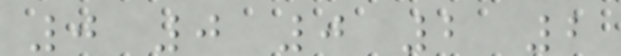0 0 0 2 2
